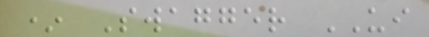* Swagger UI
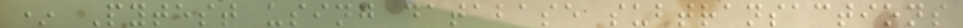* Pytest using database subtransactions
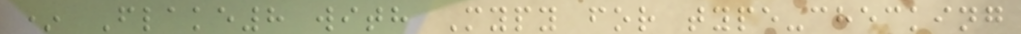* Flake8 with Mypy for type-checking
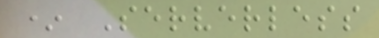* Serverless
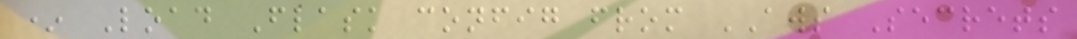* Load Flask config from AWS Secrets
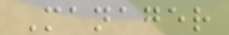Manager
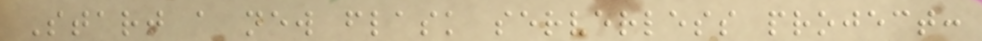Start a new flask serverless project:
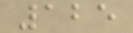125
